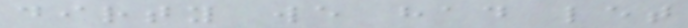dirty we had let
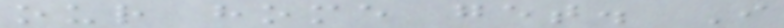our home get. I
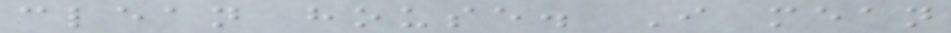clean house. I mean
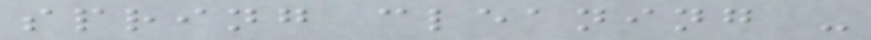spring cleaning -
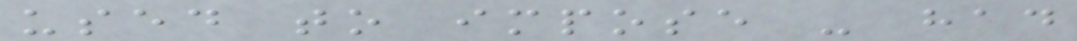used to impose - had
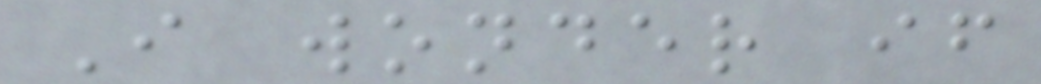I wonder if
